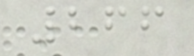266
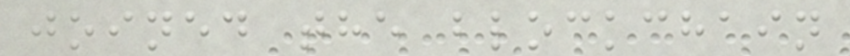joined the blockchain
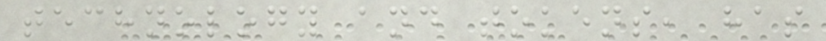technology and tokens, has
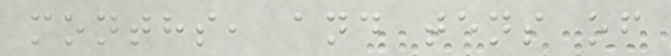months, and tens of
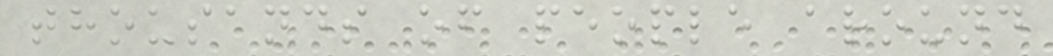thousands of people around
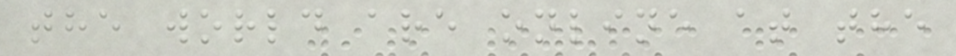the world are online at the
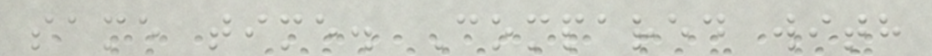same time. Compared with
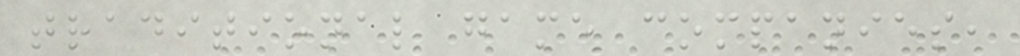traditional game companies,
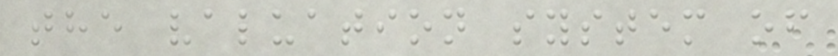the valuation system of
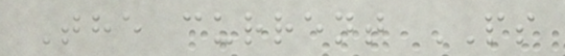The current PS
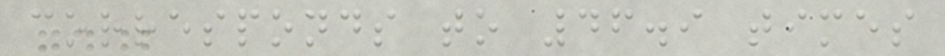corresponds to 46.9 times
